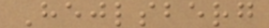Hejlsberg
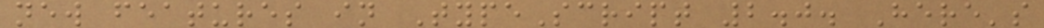new features in TypeScript 2.0. Here's
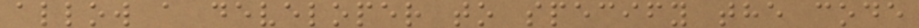allow a developer to specify the code
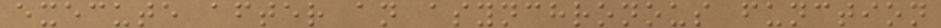execute after an asynchronous function
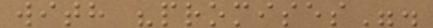with "promises".
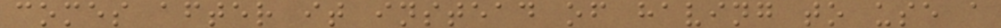comes after it instead of having to use a
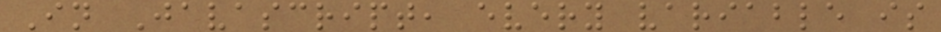In Javascript, every variable is
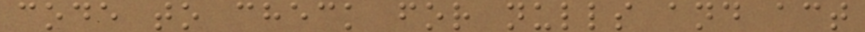code to check for nulls and act
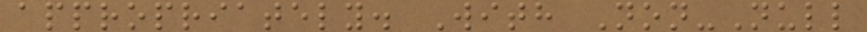appropriately. With Non-Null
